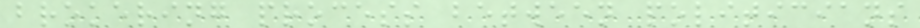brokering process between politicians
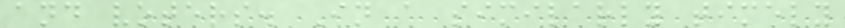and voters. In a similarly timely
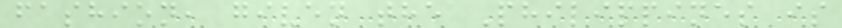fashion, given the Philippines is
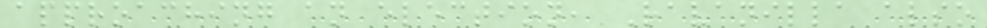approaching an election, Ravanilla also
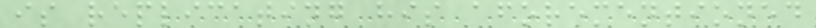is replicating his aforementioned
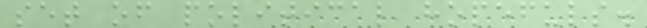set of political hopefuls.
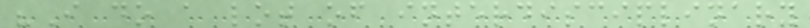"I do a lot of interdisciplinary
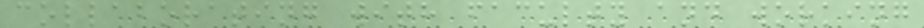collaborating with faculty and working
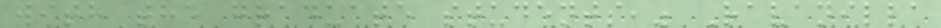with the graduate students," Ravanilla
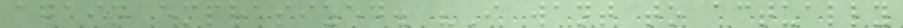again emphasized. "I want to actually
